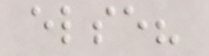else?
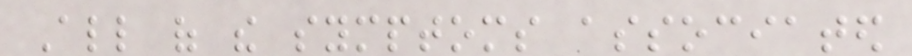All of the symptoms associated
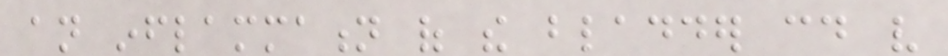an inflammation of the bladder could very
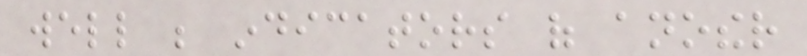well be indicators of another
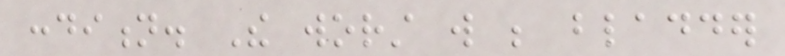condition. The worst will be bladder
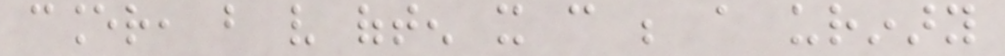cancer, but very often it can be a urinary
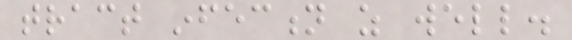tract infection as well.
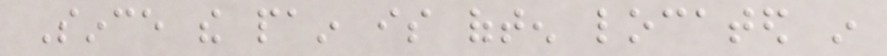Since the pain is often located in
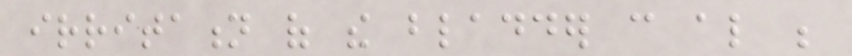irritation of the bladder can also be
